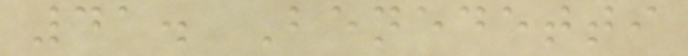41. Benedetti
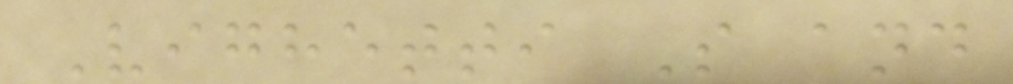Vighetti S and
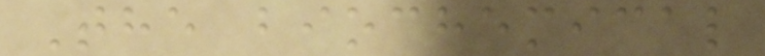The biochemical
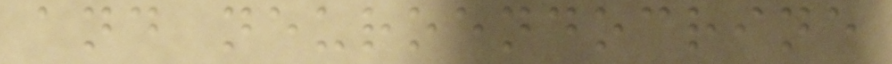and neuroendocrine
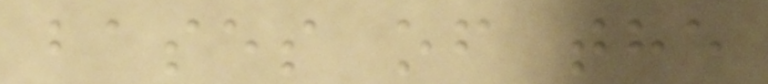bases of the
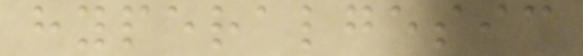hyperalgesic
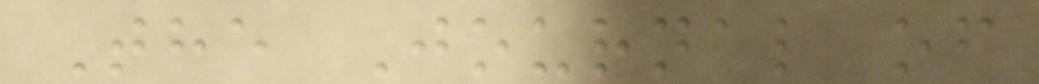The Journal of
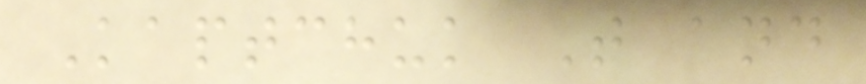Kaptchuk T and
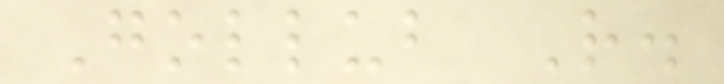Gollub R.
